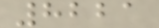8221
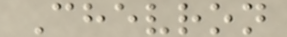Chevron
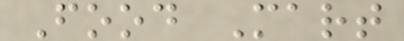Food Mart
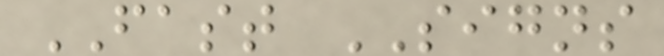FAST SIGNS
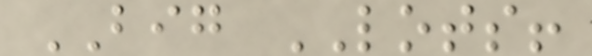BIG LOTS!
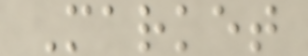Market
